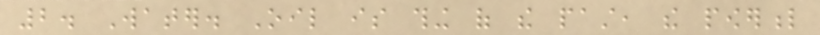2. Water. Oil is thing of the past, the powerful
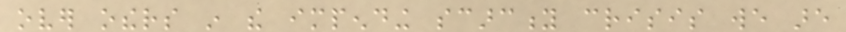over others in the impending scarcity crisis we are
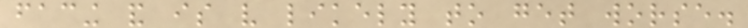facing and is very likely to get worse.
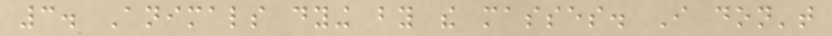3. Animals dying by the masses. I don't
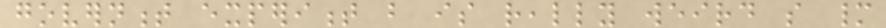government experiment but is really weird so many
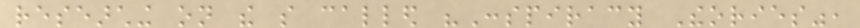researching on the so called "Conspiracy Theories",
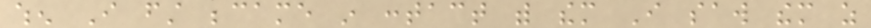when I first became in contact with them I saw them as
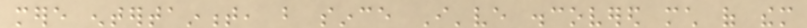mere entertainment, but since I've discovered much of them
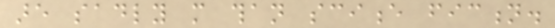are sadly more than science fiction.
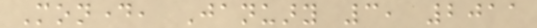Monday, January 3, 2011
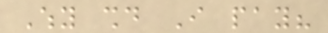Why should I pay?
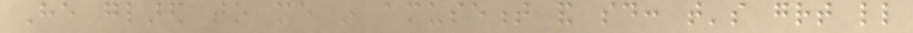He glared to me in amusement and said: that's great little
